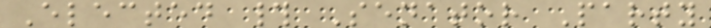Elected # Senator Party
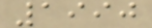1990
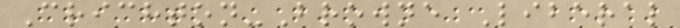Crichton-Browne Liberal
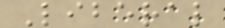Liberal
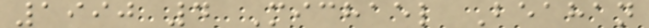1990 4 Michael Beahan
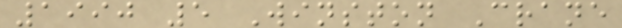1990 5 Winston Crane
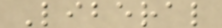Liberal
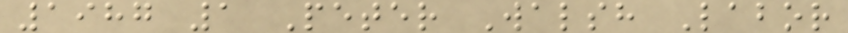1987 1 Peter Walsh Labor
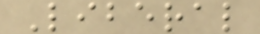Liberal
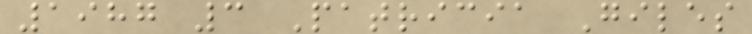1987 3 Patricia Giles
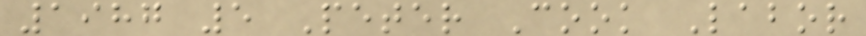1987 5 Peter Cook Labor
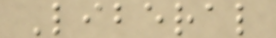Liberal
